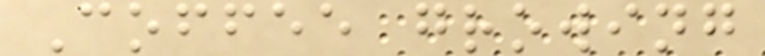Coffee growing
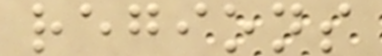regions
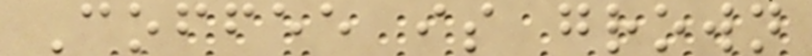Coffee is grown
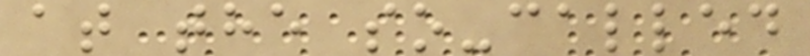at the so-called
